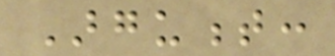Argument:
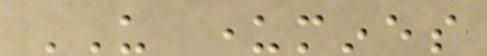US undermines
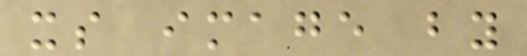its image by
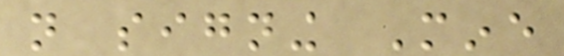not signing Mine
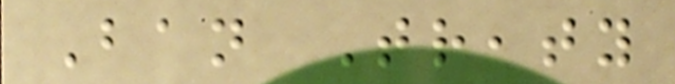Ban Treaty
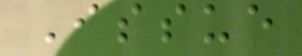Issue
